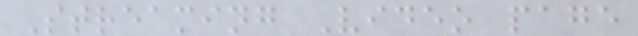Streaming Video page
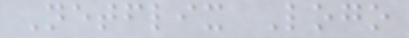Netflix Logo
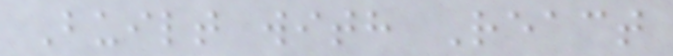Built with React
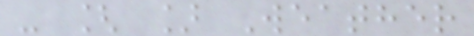- [ ] Weather
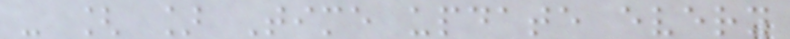- [ ] Time update every
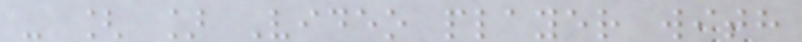- [ ] Video player with
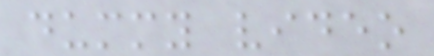dummy video
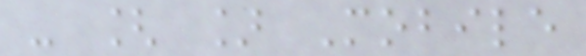- [ ] Mobile
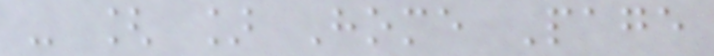- [ ] Home Page
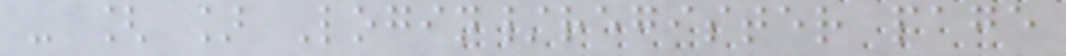- [ ] Login/register page
